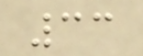33
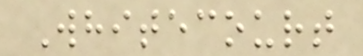Whitecourt
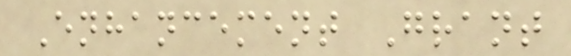Enhancement Grant
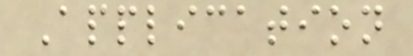Application
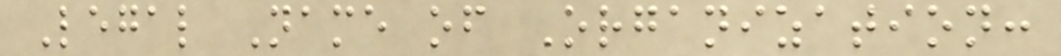Legal Name of Organization:
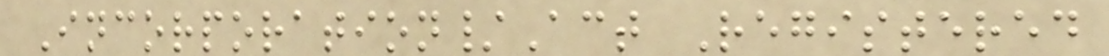Incorporation/Act Registered
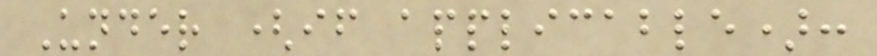Under (if applicable):
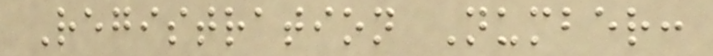Registration Number:
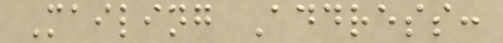Mailing Address:
